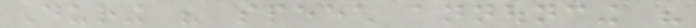During his speech announcing his
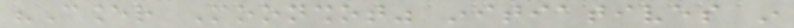"Cancer Moonshot" initiatives in
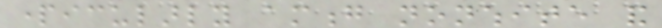particularly among nonwhite and
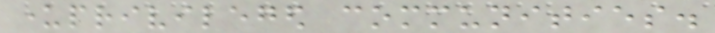underprivileged communities.
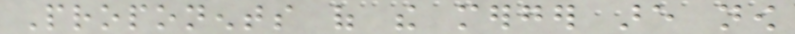Proponents of the merger are now
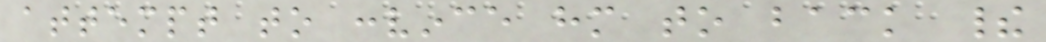attempt to convince him to back their
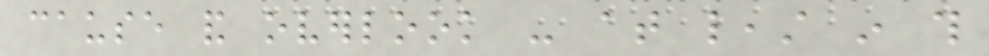cause and overlook - at least in this
